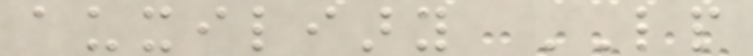auxiliary LP
